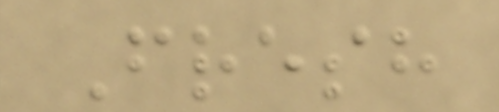Fresh
